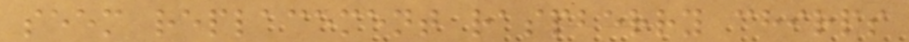seem replacement raspberry chirps
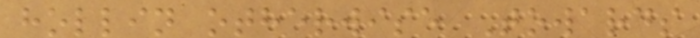hollin otherwise Towards
